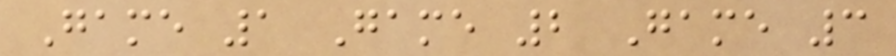Game 1 Game 2 Game 3
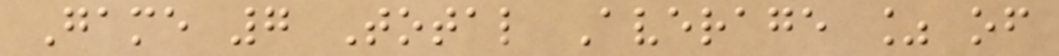Game 7 Total Average % of
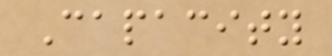Capacity
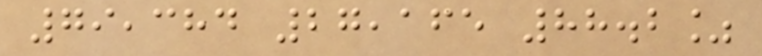79,384 27,165 88.2%
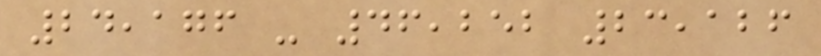24,176 - 46,252 23,126
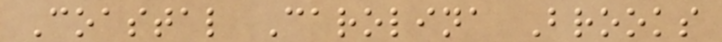Coastal Carolina Brooks
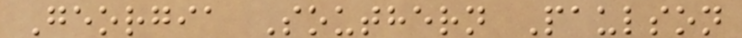Georgia Southern Paulson
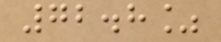72.8%
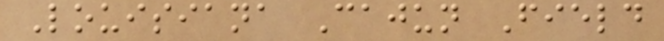Louisiana Cajun Field
